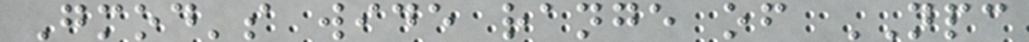Gmod's wide range of NPC
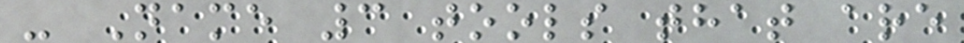- Name 3 tools that are
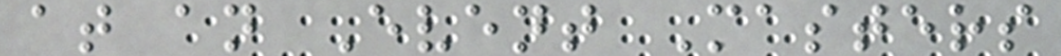at an Event Masters
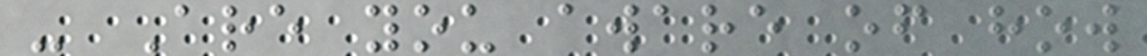- Are you aware of how
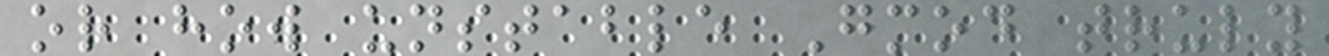or how unstable Gmod truly
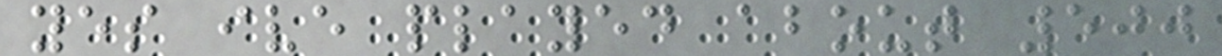yes ive played about 500
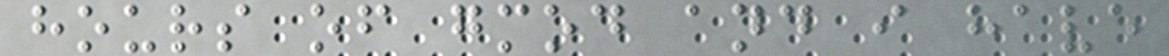hours of gmod and i have
